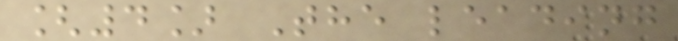[4] The leading
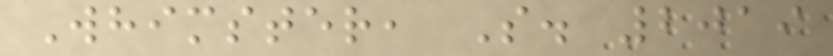Whimster, S. 2019
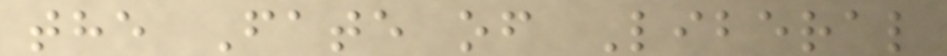the Fate of Liberal
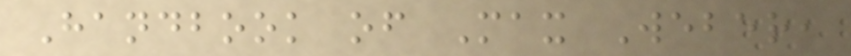Handbook of Max Weber,
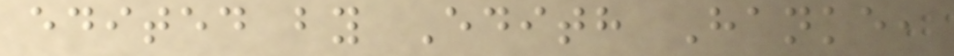edited by Edith Hanke,
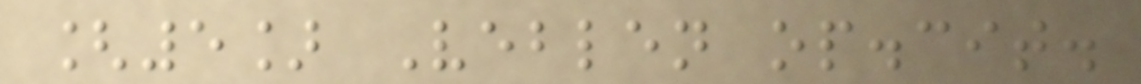[5] Veblen op.cit.
